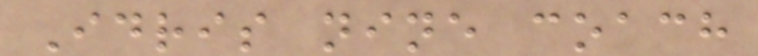Idris nine coach
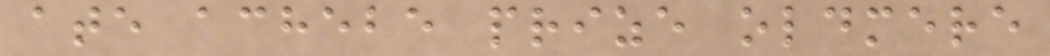ate achebe prize oldmere
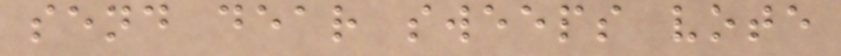send dear sweeps vote
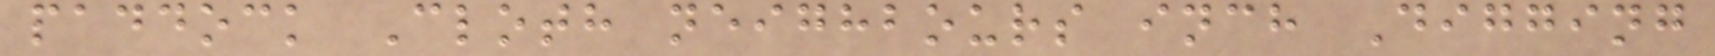paddock Cloth neighbours inch Digging
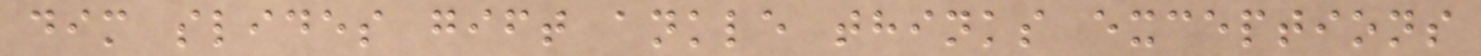dim slides gift ankle thinks exceptions
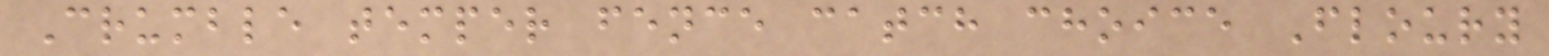Crumble temper fence catch choice Floury
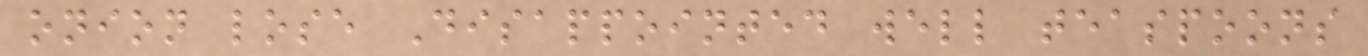onion lose Disappointed well teaspoons
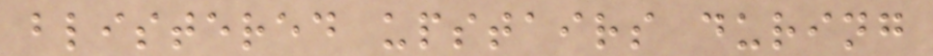blistered upstairs during
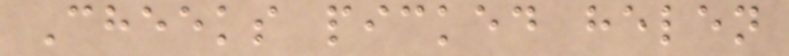Cheeks picked helen
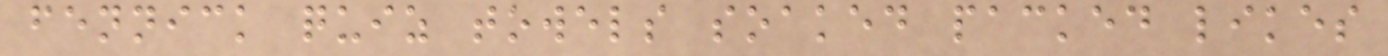fennick quiz towels soaked packed likes
